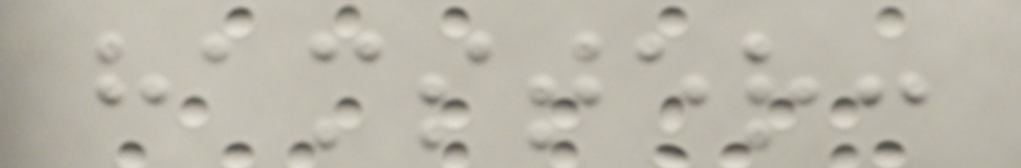hamster:
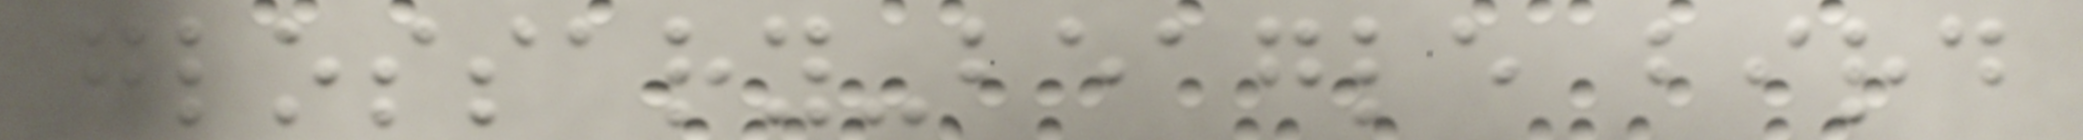glossary-beagle bird
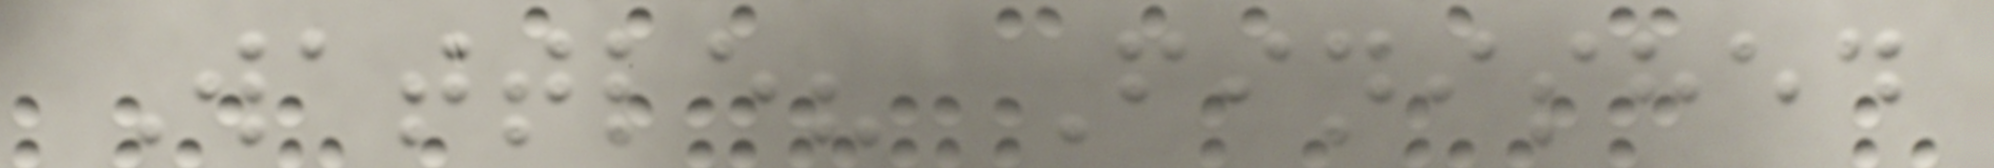Wattle? Finished
